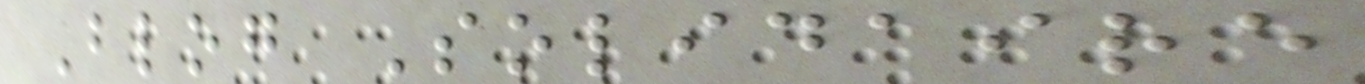Blog Solidaire
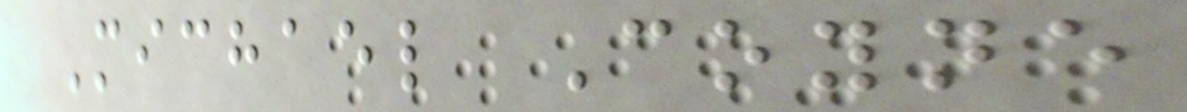Michael Coyne
